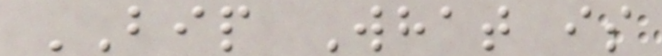BIP What is
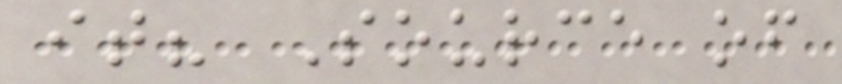it? Source of
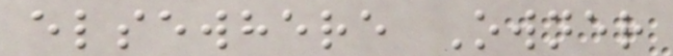elsewhere Owner
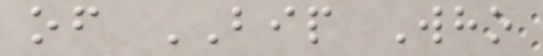of BIP Who
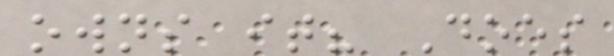owns it? Does
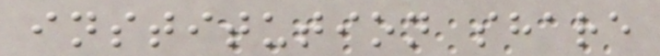institution share
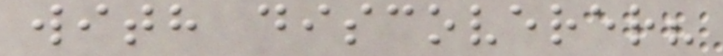with discoverer?
